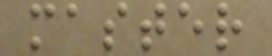master
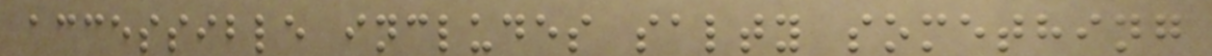accessible includes salty something
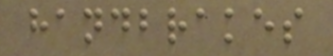handbrakes
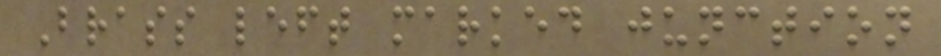Brass left marked junction
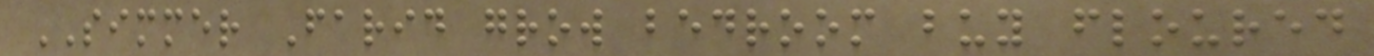SIMMER Farid grow bedroom buy floured
